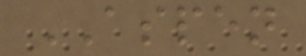ASPEN
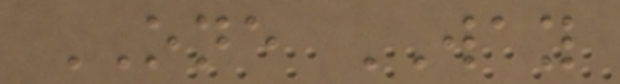ONE WAY
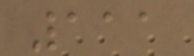111
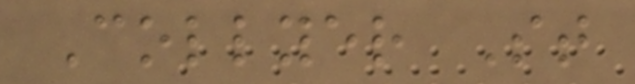Collyer St
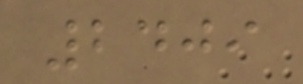2409
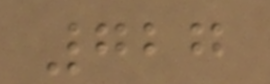727
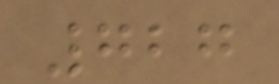727
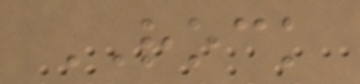ROCK
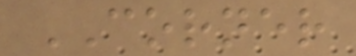CORNER
